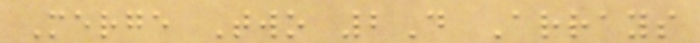Merge Two 2D Arrays
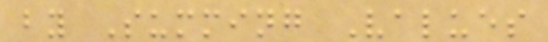by Summing Values
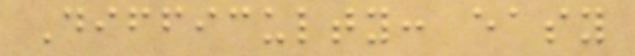Difficulty: easy
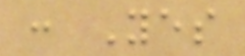: Yes
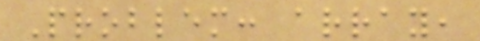Problem: array,
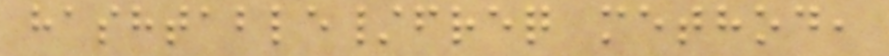hashtable/freq method,
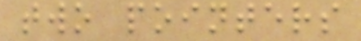two pointers
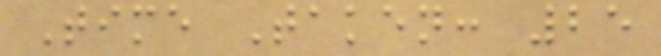Time Taken: 25
